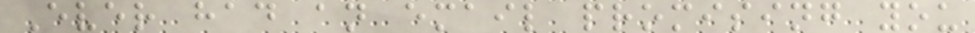Ever had an email promising you
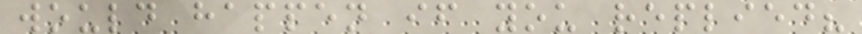would happen if you replied?
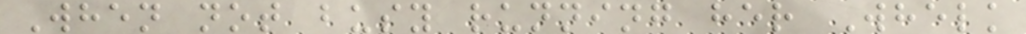When not busy running her Whelk
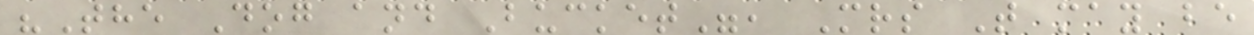"The Dog and Bucket", Mrs T may be
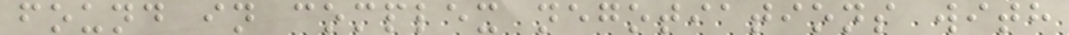found in complex negotiations with
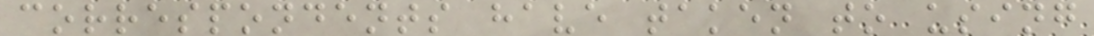correspondents have taken to using
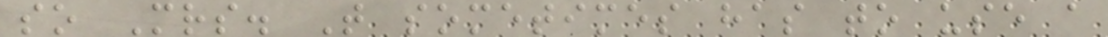so Mrs. T sometimes has to use a
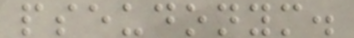pseudonym.
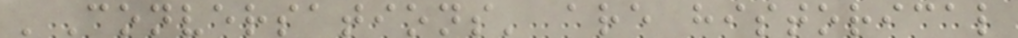'Conversations' are historical
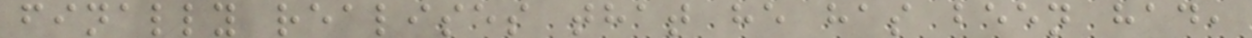finally realises that he has been had,
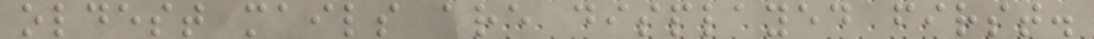oldest mails are displayed first.
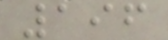196
